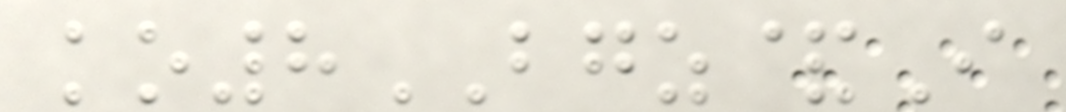ko8BGZ&I
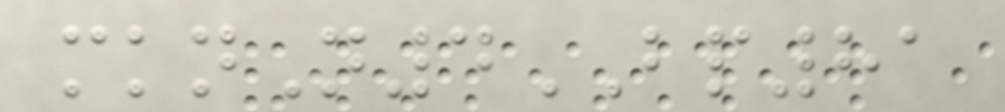mknN4BP81
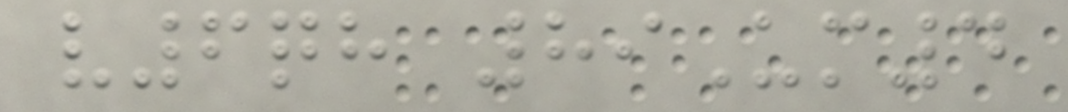v6qh 89Um4
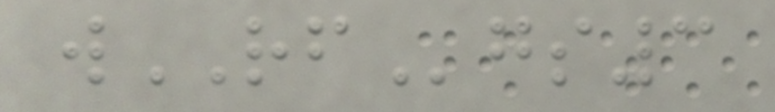wRFgs3
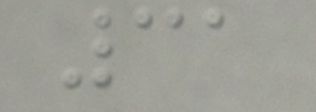31
